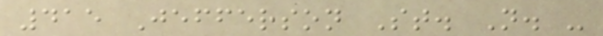415 Jefferson St. N. -
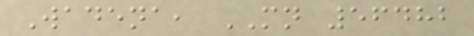Wadena, MN 56482
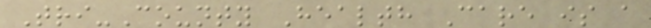Tri-County Health Care is a
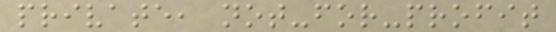private, not-for-profit
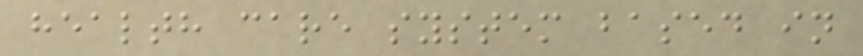health care system based in
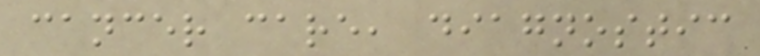cancer care, diagnostic
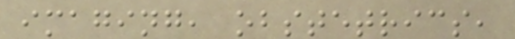imaging, obstetrics,
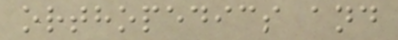orthopedics and
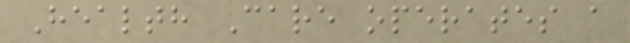Health Care operates a
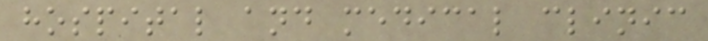hospital and medical clinic
